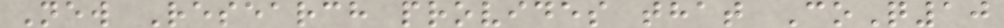New Research provides that CoQ10
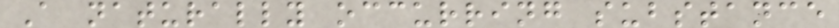A naturally occurring substance
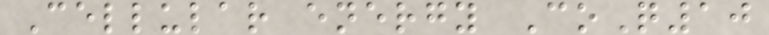Cellular energy CoQ10
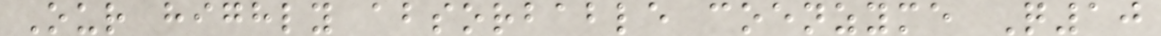Our highly absorbable coenzyme Q10
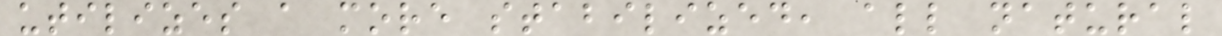utilizes a more stabilized, all natural
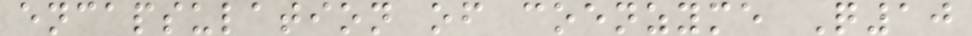encapsulation of coenzyme Q10
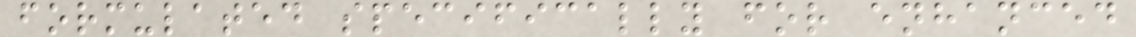formulated specifically for enhanced
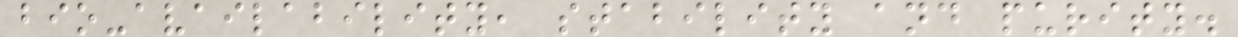bio-availability, stability and purity.
